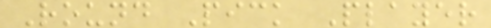Round Pick Player
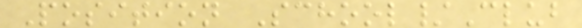Position School/Club
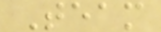Team
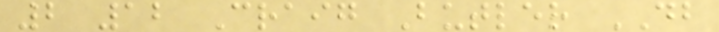2 12 Craig Butler DB
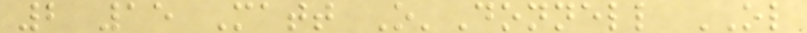2 15 Matt O'Donnell OL
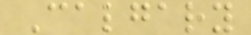Calgary
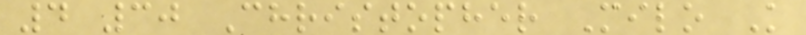4 30 Christopher Milo K
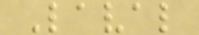Laval
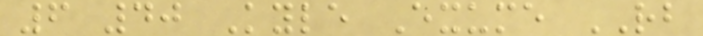6 40 Kyle Exume RB
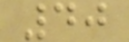40
